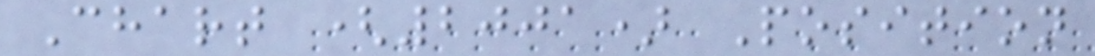Chart (2001) Position
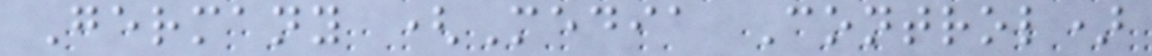Germany (Media Control)
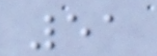51
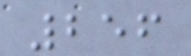256
